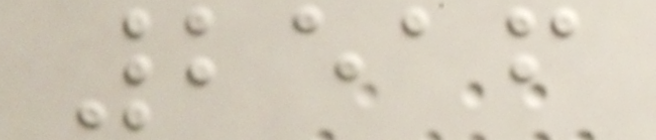2516
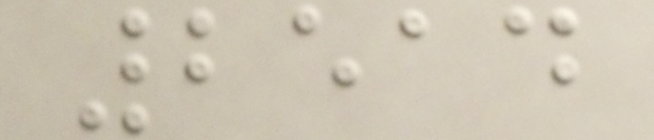2514
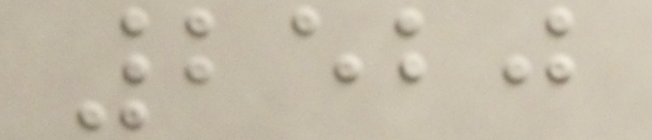2520
